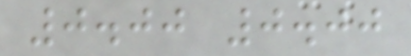0.00 0.00
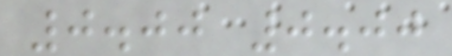0.00 0.00
